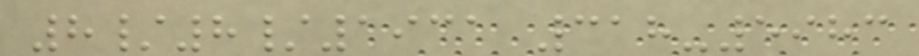8/8/1931 318-5983
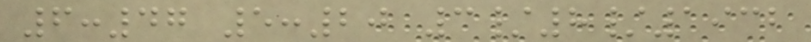6:47 5:20 3/8/1932
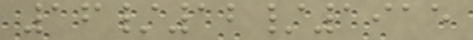16/12/1915
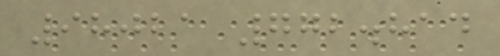98021 772.814
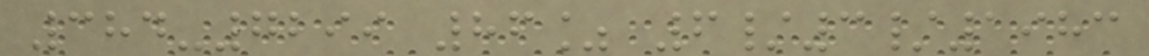384-7299 86% 6/3/1983
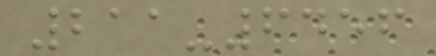211-6456
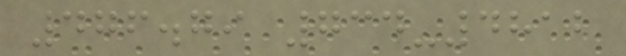476.79 734-4812
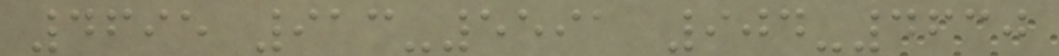4695 913-5591 904-4630
